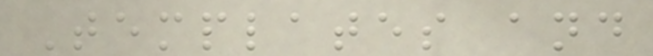Templates and
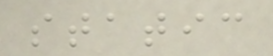static
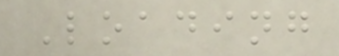Loading
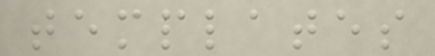templates
